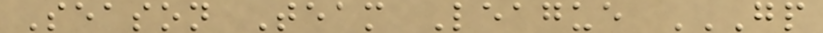Season Team League GP
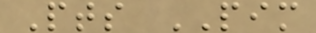Pts PIM
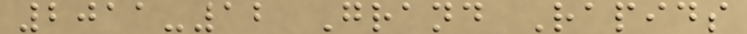2011-12 Grand Rapids
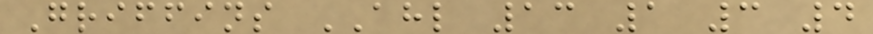Griffins AHL 13 1 3 4
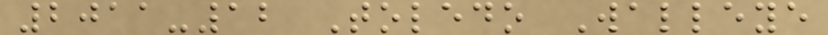2011-12 Toledo Walleye
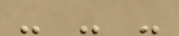- - -
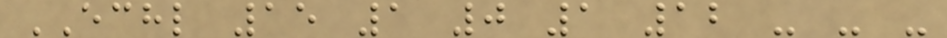ECHL 15 1 0 1 12 - - -
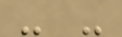- -
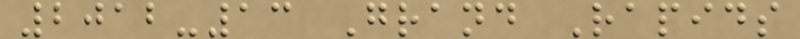2012-13 Grand Rapids
